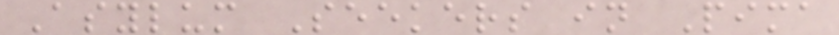Asylum Seekers in Pima
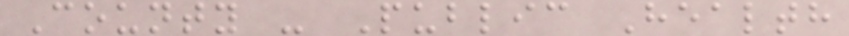County - Public Health
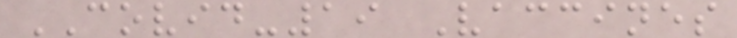COVID-19 Vaccines
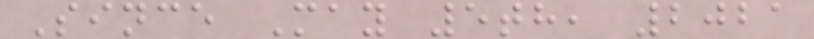Since May 5th, 2021
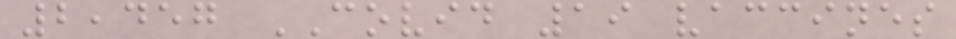2,457 COVID 19 vaccines
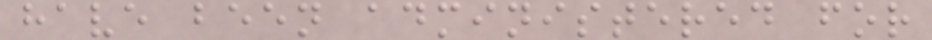have been administered for
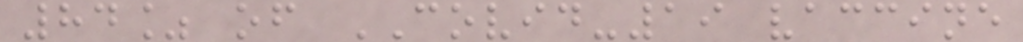84% of COVID-19 vaccine
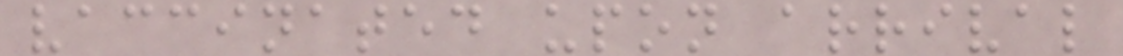vaccinated upon arrival
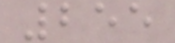255
